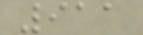911
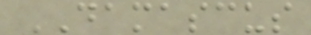DAMASCUS
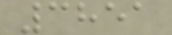3851
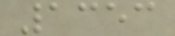1353
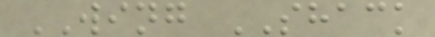WING SHACK
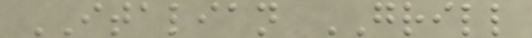ITALIAN GRILL
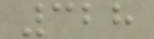328
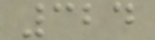324
